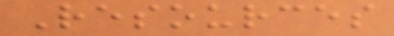Resources
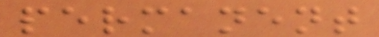permanent
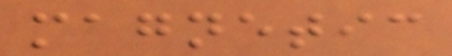magnetic
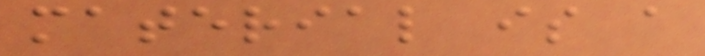material is a
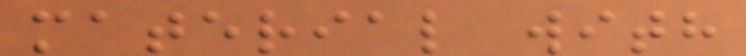material with
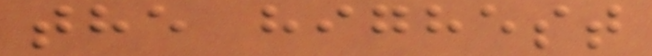the highest
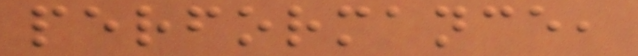performance,
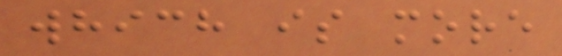which is more
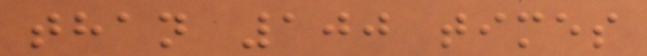than 100 times
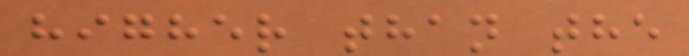higher than the
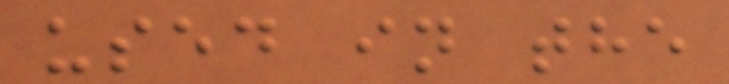used in the
